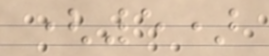(5)
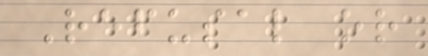Refusal or
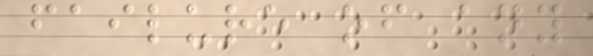failure of any
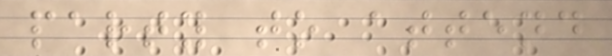party to attend
